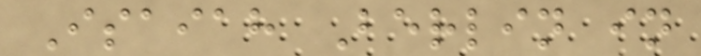Isaiah Berlin in
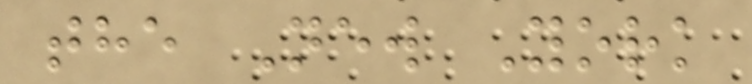the New York
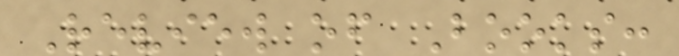Review of Books:
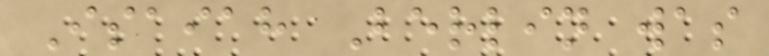Isaiah Berlin was
